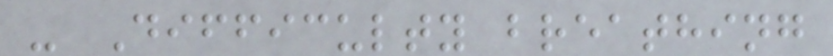- Difficulty breathing
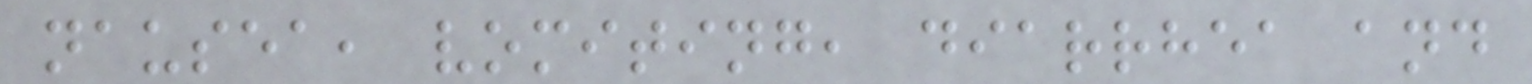nausea, vomiting, diarrhea and
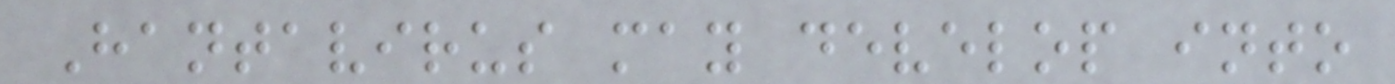Hantavirus may develop into
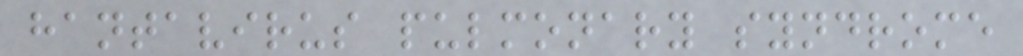hantavirus pulmonary syndrome
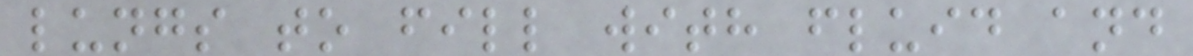lungs to fill with fluid and
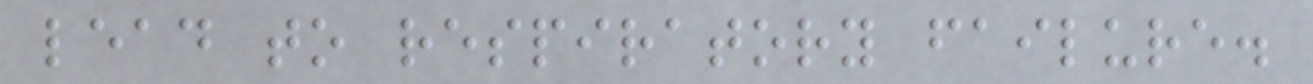lead to respiratory failure.
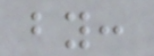by:
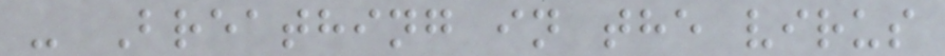- Breathing in the virus
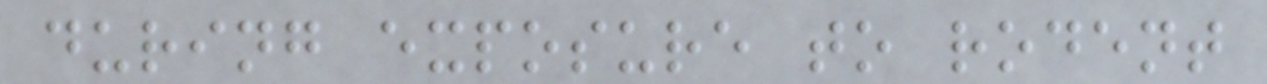during exposure to rodent
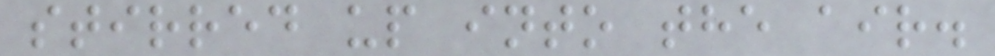stirred up into the air.
